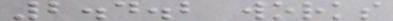2.4.2 works
